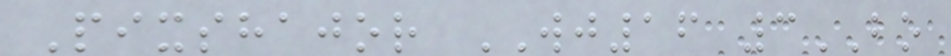Pixshajor WJ16 3BO
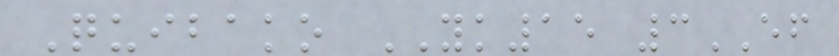Quibako YK15 3EF
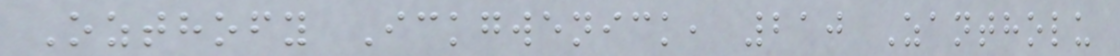Ozthofy Ickgwenick, 210 Zantholu
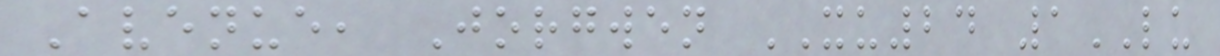Avenue, Jorgwen XU24 1LU
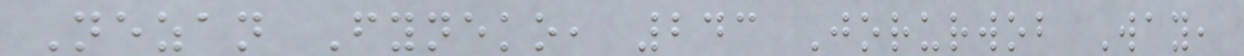Nezan Fyneko, 243 Jorurwob Way,
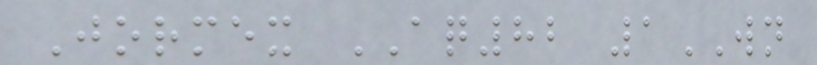Jormex AQ82 1WN
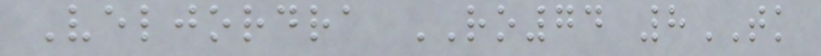Veljordra RO74 8TK
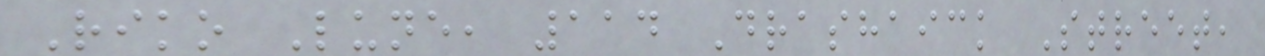Riko Lune, 114 Drashaick Street,
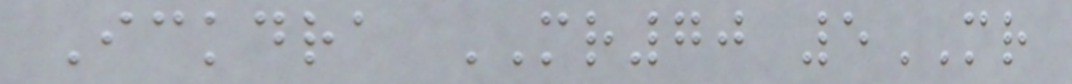Ickdra MR70 5MR
